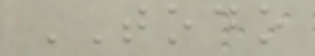TODO
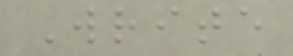Write
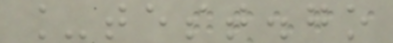_test.go
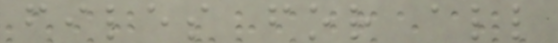files for all
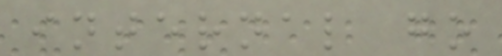internal go
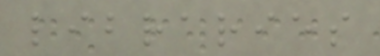libraries
